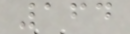164
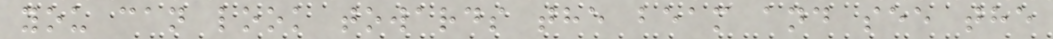you can look towards the beam and see the
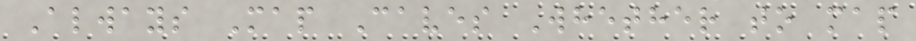Always Map Caves Whether to map
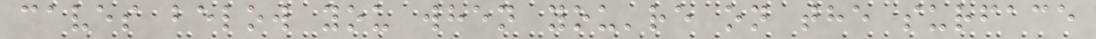caves below you when you're on the surface
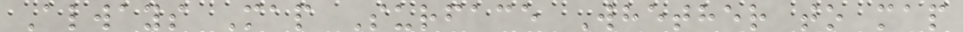Always Map Surface Whether to map
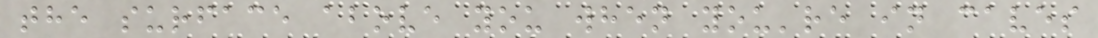the surface above you when you're in caves
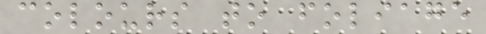colours to foliage
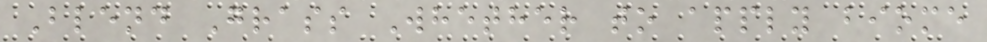Blend Grass Whether to apply biome
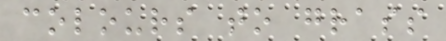colours to grass
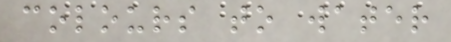colours to water
